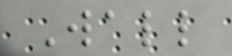Wall
